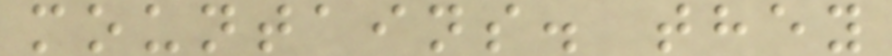mountains. they
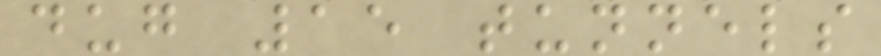dug 15 tunnels
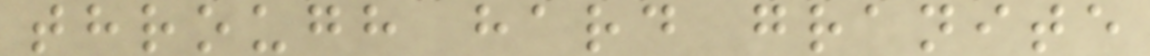through hard granite
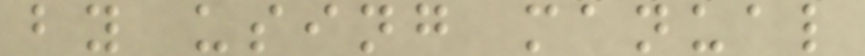by using manual
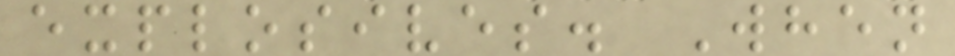explosives. When
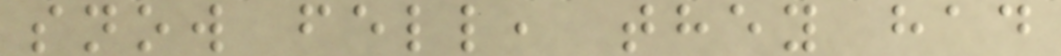snow fell, they had
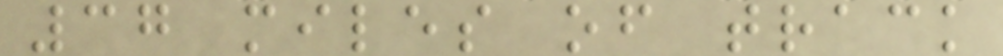37 miles of track
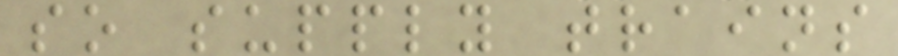so supply trains
